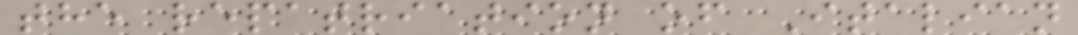the repatriation of Italian
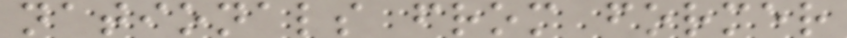nationals from former
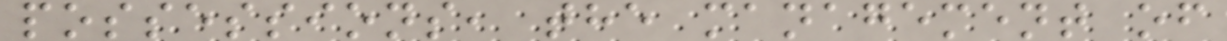possessions, the management of
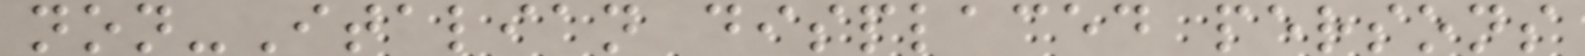non-Italian displaced persons
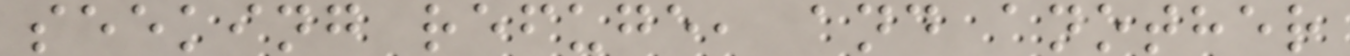seeking refuge, and another
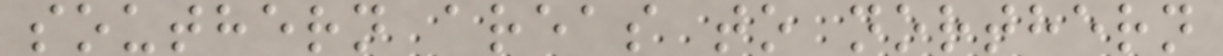southern areas to northern
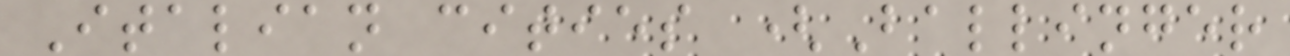Italian cities (Ballinger
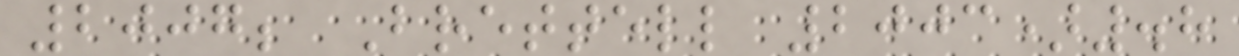2007; Brettell 2003).8
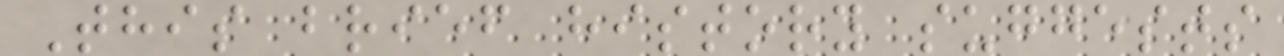This brief history suggests
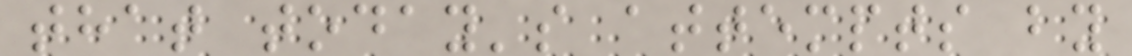that today's attempts by
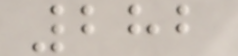282
